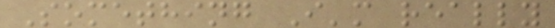Something I'm really
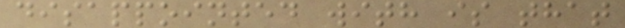disappointed with is that
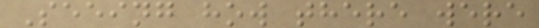Seeing how there were
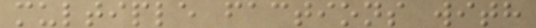multiple factions with
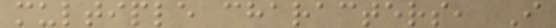multiple characters, I
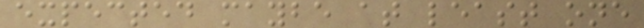expected maybe at least one
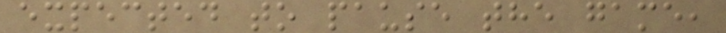expected to pause the game,
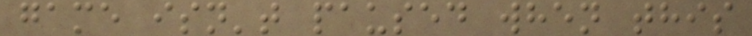game isn't paused when this
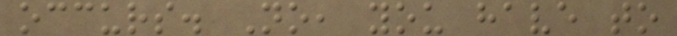occurs. No, you have to
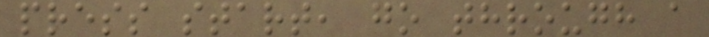press start, go through a
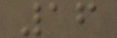16
